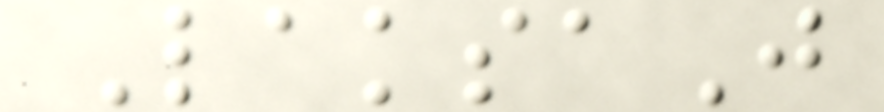LaksaJ
